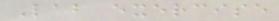Lab exercise
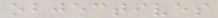objectives
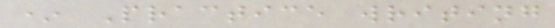* Practice writing
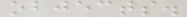objects.
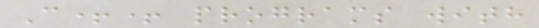C++ programs with
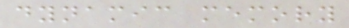dynamic memory
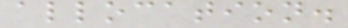allocation.
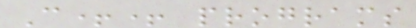C++ programs
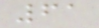61
